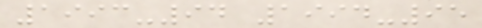1993-94 1994-95
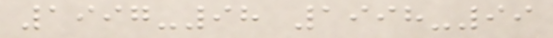1997-98 1998-99
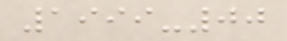1999-00
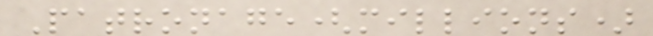Patronage(millions)
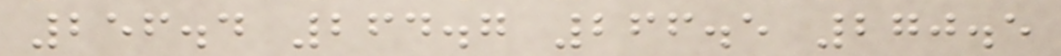256.4 264.7 266.5 270.5
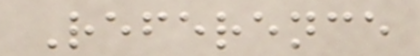Reference
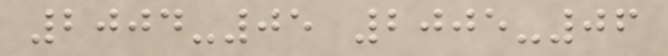2004-05 2005-06
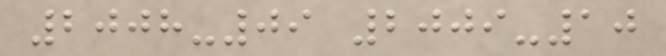2008-09 2009-10
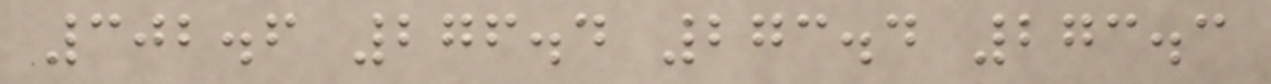302.6 276.4 273.4 273.3
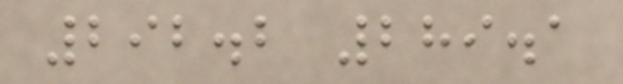292.2 289.1
